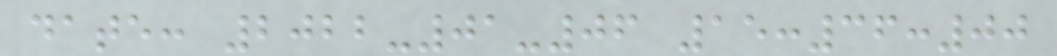date: 2022-01-06 15:36:00
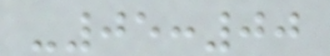-05:00
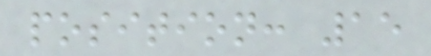position: 15
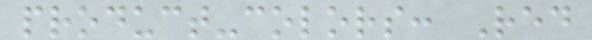product-colors: Red
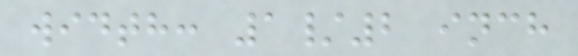width: 1/2 inch
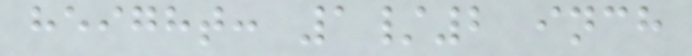height: 1/2 inch
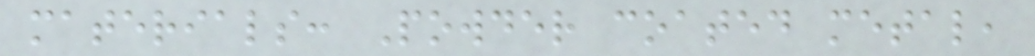materials: Powder coated metal,
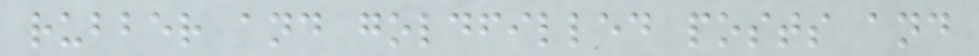rubber and goldfilled posts and
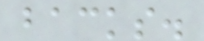backs.
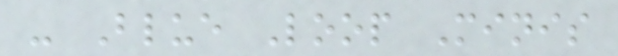- Blue Loop Minis
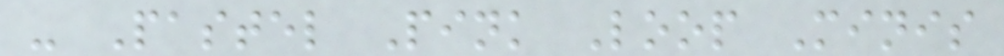- Pastel Pink Loop Minis
